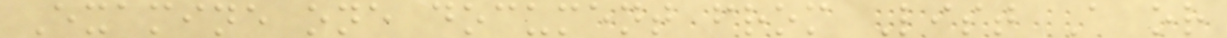Examine one document from List A or
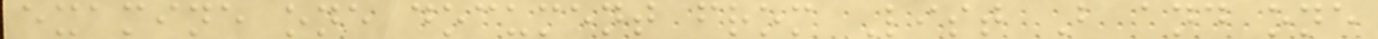examine one document from List B and one
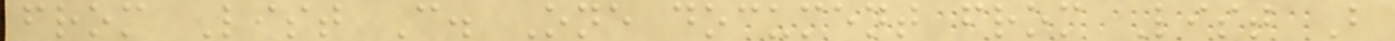from List C. One document from List B
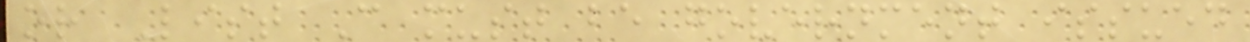or List C must be government issued
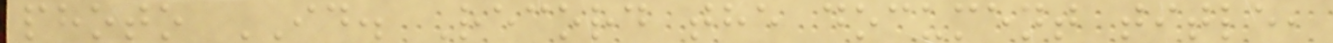photo ID. Record the document title,
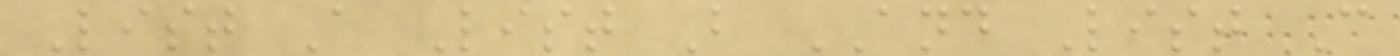List A List B AND List C
